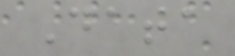Data
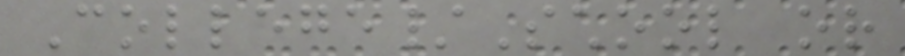College/School or
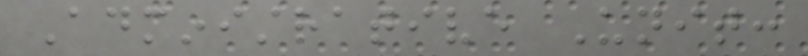Administrative Unit:
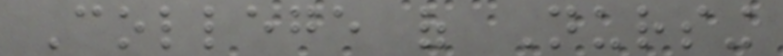College of Nursing
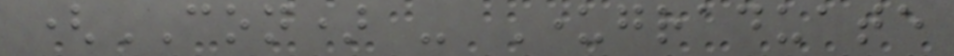(CON) - Undergraduate
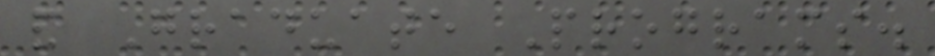and Graduate Programs.
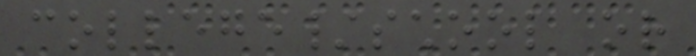college/school or
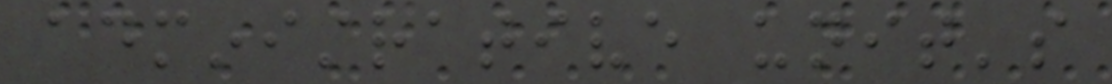administrative unit's
